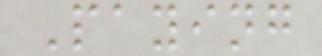Paying
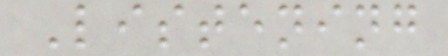Listening
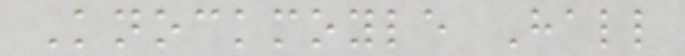Knockmoyle Hall
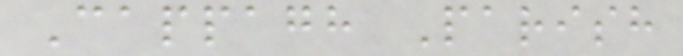Cappagh Parish
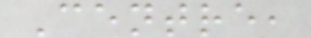Centre,
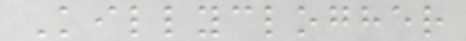Killyclogher
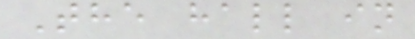The hall in
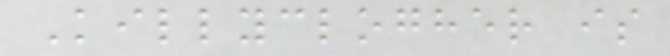Killyclogher is
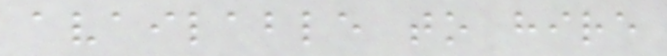available to hire
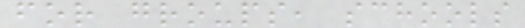for groups, schools
